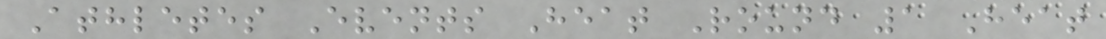Athletes Events Heat Round 1 Heat
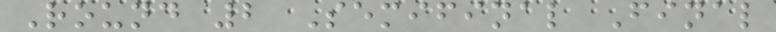Round 2 Semifinal Final
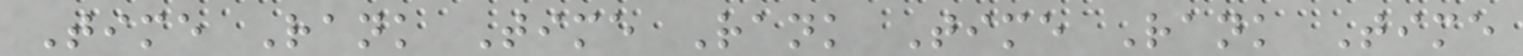Time Rank Time Rank Time Rank Time
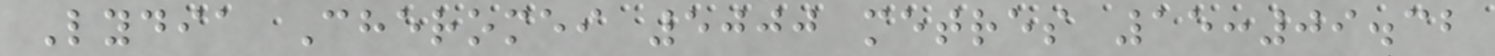Lydia Cheromei 5000 metres 15:09.32
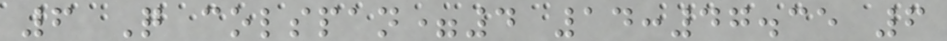6 Q colspan=4 14:47.35 6
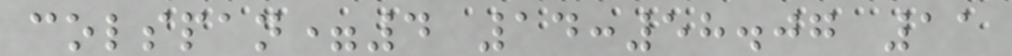colspan=4 14:58.07 11
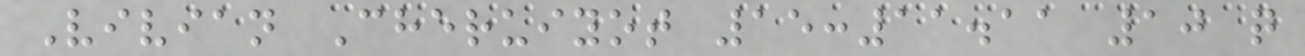Vivian Cheruiyot 15:11.11 10 q
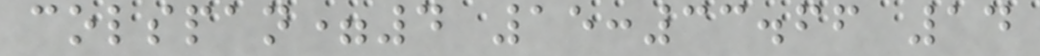colspan=4 15:33.66 14
